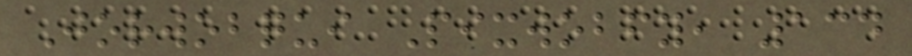Jorwobqui Pixwobfy, 134
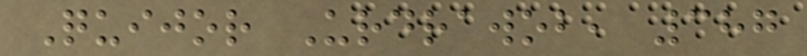Quijor Urdrawob, 387
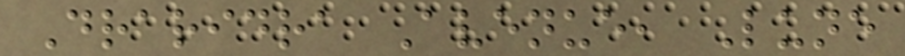Draridra Avenue, Lune
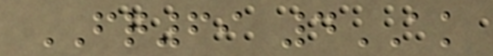FQ69 4AK
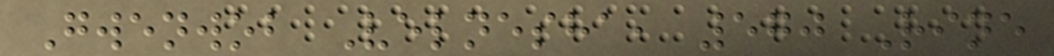Gwenwob Velnesha, 570 Rine
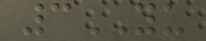3YU
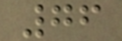76
